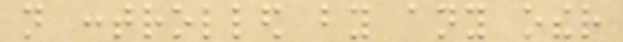not controlled by any other
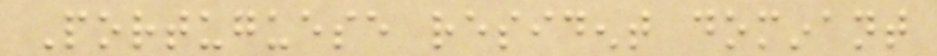Portuguese resident dominant
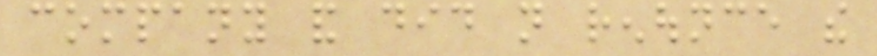company and did not renounce the
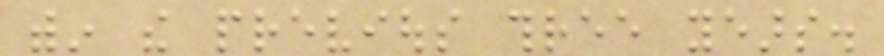within the previous three years.
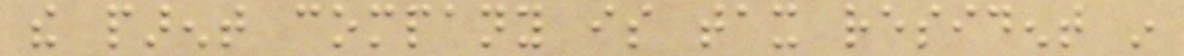the parent company is tax resident in
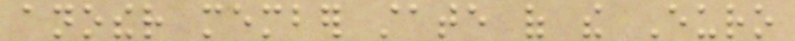another member state of the Euro
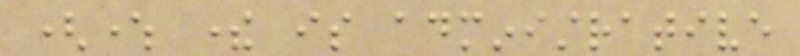(where there is administrative
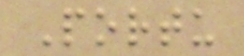Portu
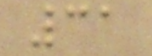31
